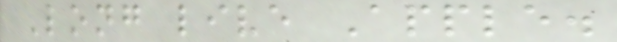Long live Apple.
